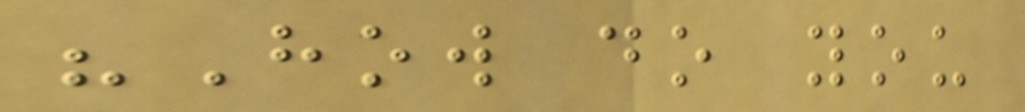"How do you
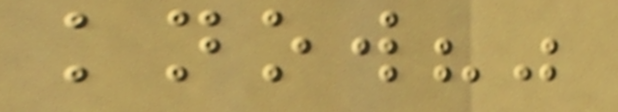know?"
